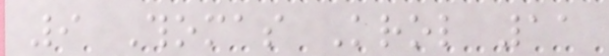9 Thomas Krol 11
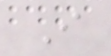I
